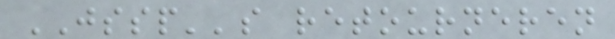JSSP''s retourneren
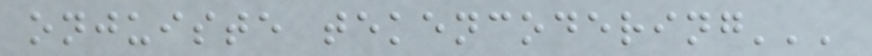onjuiste tekencodering'''
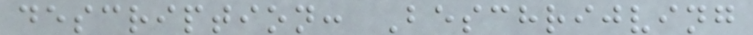description: Beschrijving
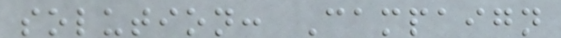solution: Campaign
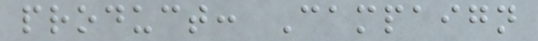product: Campaign
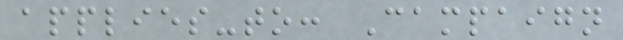applies-to: Campaign
